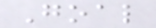Goal
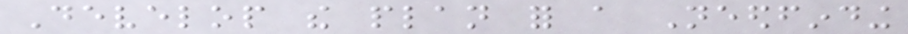Develop the plan for a Needfinding
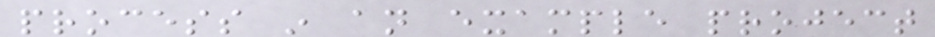process in an example project
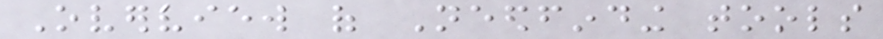Overview of Needfinding tools
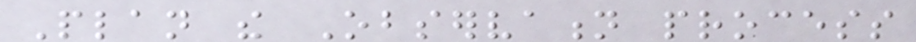Plan the Observation process
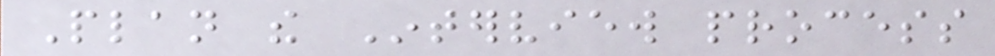Plan the Interview process
